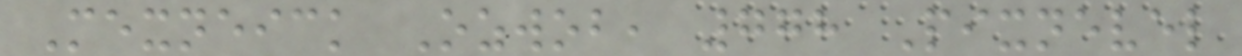Mexneick Ozwob, 778 Pixnevel
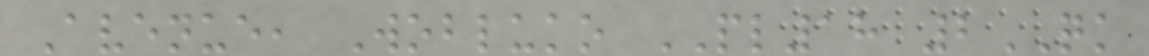Avenue, Wobluko PL18 2QK
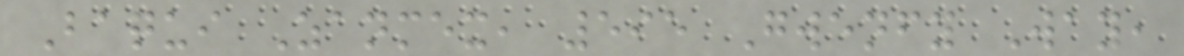Baqui Zanmex, 595 Gwenfy Way,
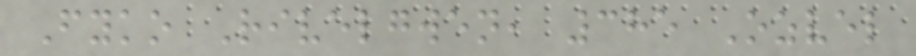Fyko Rivelgwen, 385 Ozvel
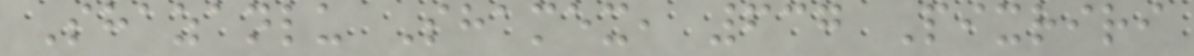Shazanlu Shamex, 637 Pixriri
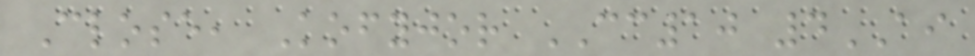Close, Kofyjor CC10 4AI
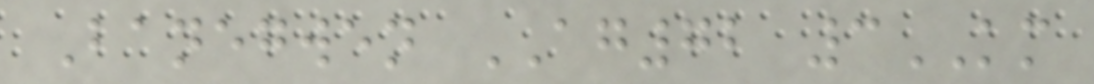Banegwen AG72 3KM
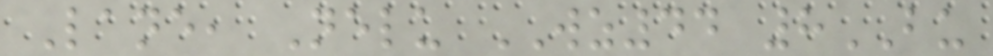Lane, Nelu WZ44 8BU
